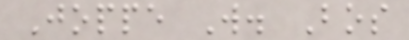Joppe W. Bos
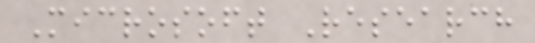Microsoft Research
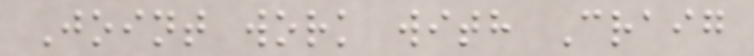Joint work with Craig
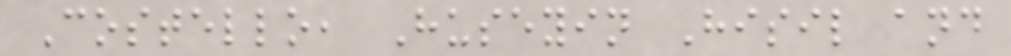Costello, Huseyin Hisil and
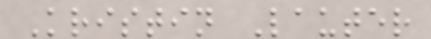Kristin Lauter
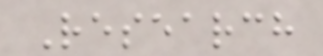Research
